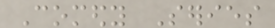Comedy Series
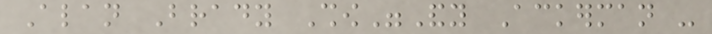Alan Brady Show"Andy Ackerman -
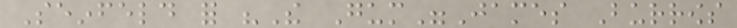Seinfeld for "The Gum"James Burrows
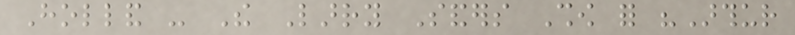Holland - The Larry Sanders Show for "Arthur
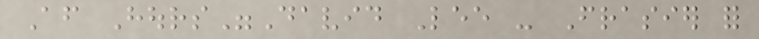After Hours"David Lee - Frasier for
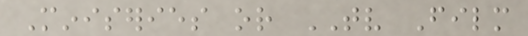Miniseries or TV Film
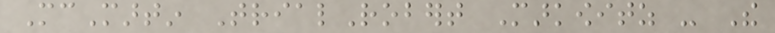McMartin TrialRobert Markowitz - The
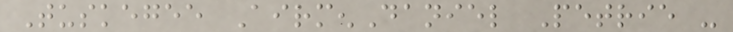Tuskegee AirmenDaniel Petrie -
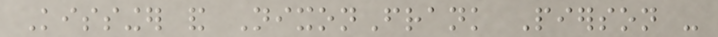Kissinger and NixonFrank Pierson -
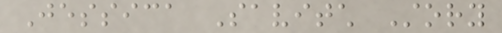Jessica Savitch Story
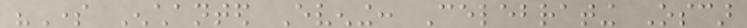"Some Enchanted Evening: Celebrating Oscar
